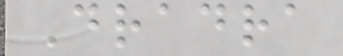Dradra
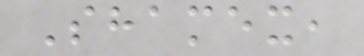Shamex,
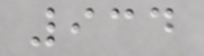934
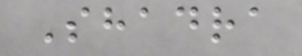Shadra
